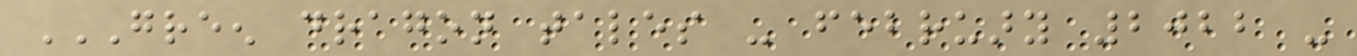GREEN DRAGON TALES - FEBRUARY 2022 -
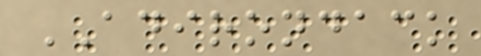ADIRONDACK
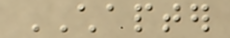CHAPTER
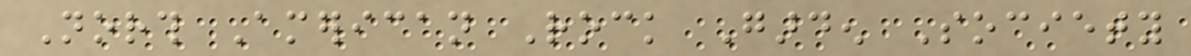North American Rock Garden Society
